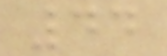44
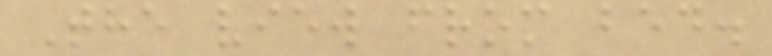The view from bed.
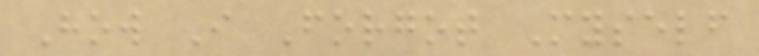How I Forgot Myself
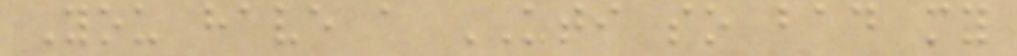You have a UTI so bad my
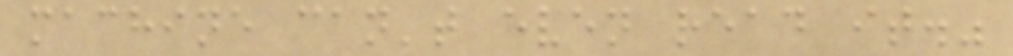machine can't even read it."
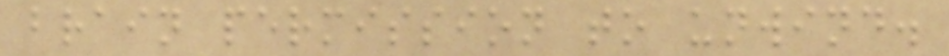brain permission to unwind.
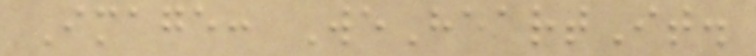Image: WeHeartIt.
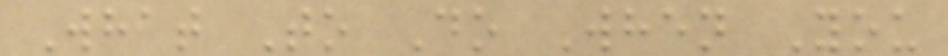What To Do When You
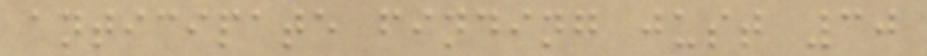anticipate finding just 30
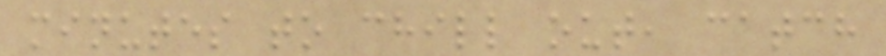minutes to chill out, catch
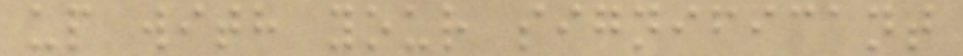up with your significant
